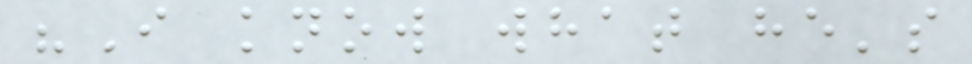"I know what he's
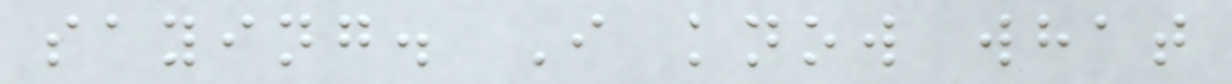saying. I know what
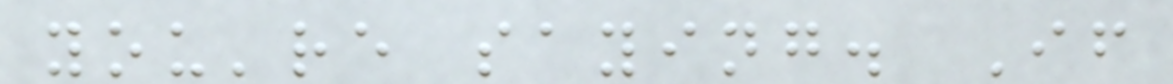you're saying. If
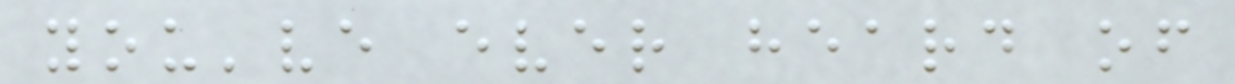you've ever heard of
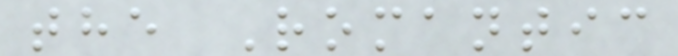the Romantic
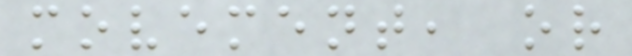movement, or
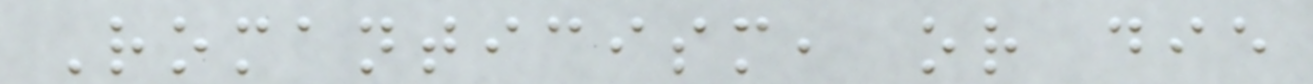Romanticism, or die
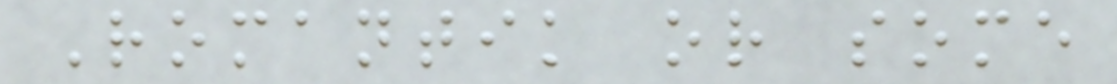Romantik or some
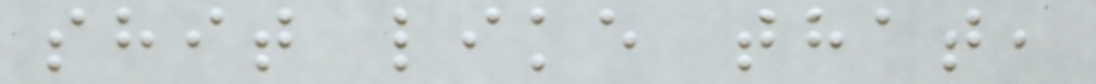shit like that,
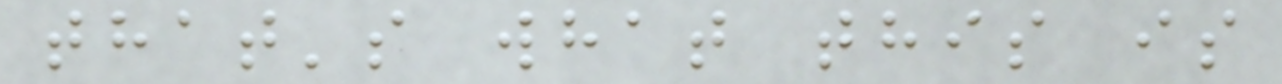that's what this is
